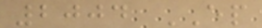2004 EP
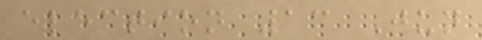election 13 Jun
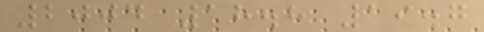2004 18.8 19.7
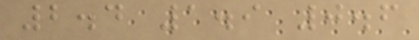2.4 1.9 0.6
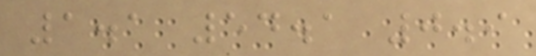1.1 54.1 0.9
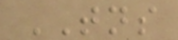TNS
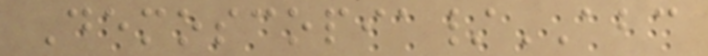Demoscopia/ABC
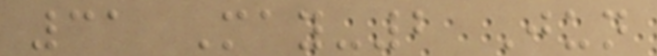31 May-2 Jun
